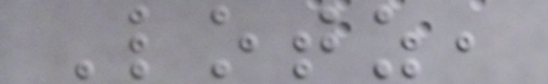Lotz,
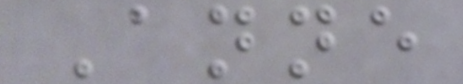Anne
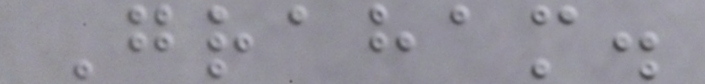Graham.
